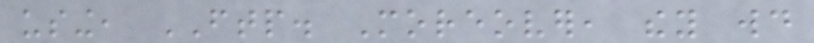using, FTP. Moreover, they would
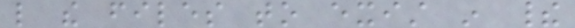like the files to exist in their
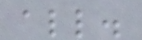all.
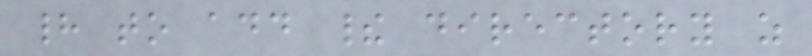had to add their directory as
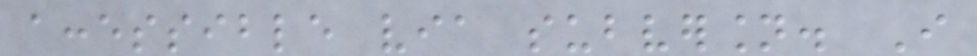accessible via subversion. I
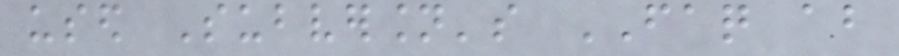used Subversion's FAQ about
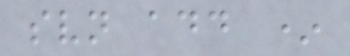svn add *
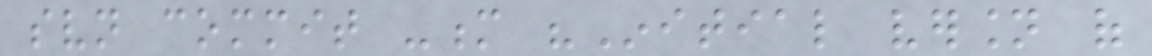svn commit -m "Initial version of
